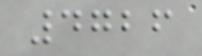4726
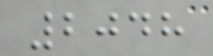2048
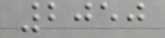2050
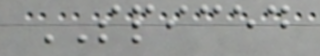SPICED
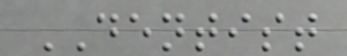DENTIST
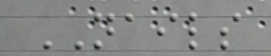NAILS
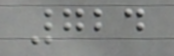724
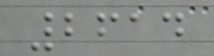2614
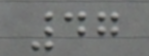47
